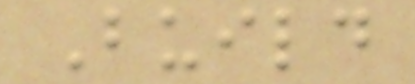Build
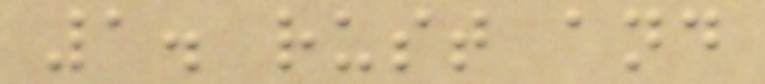1. rust and
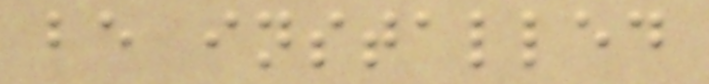be installed
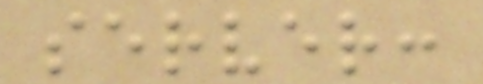server:
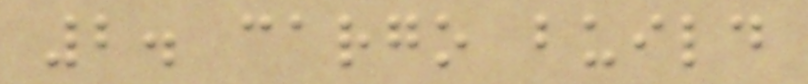2. cargo build
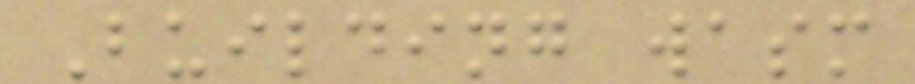Building wasm
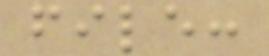file:
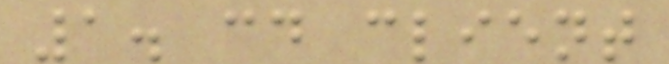1. cd client
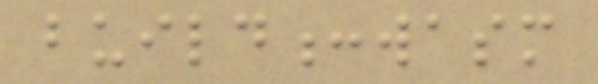build:wasm
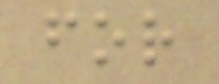for
